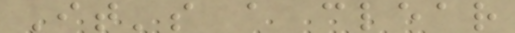It's a clear
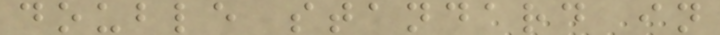double standard in
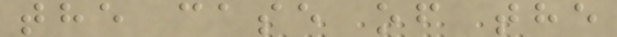the case of the
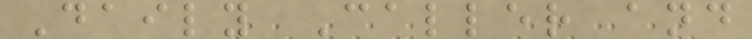Daily Caller and
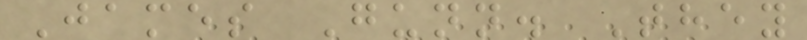James Gunn. They
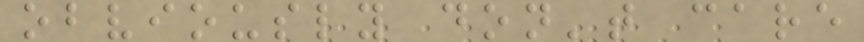obviously don't care
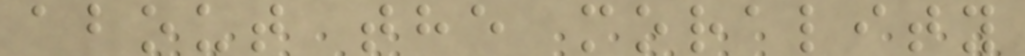about the morality
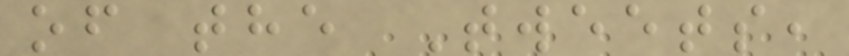of the Tweets,
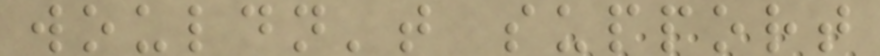wouldn't support
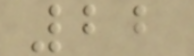22
